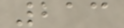213
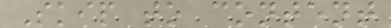Skip to content
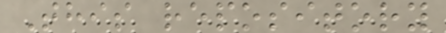This repository
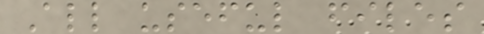All useful files
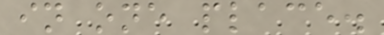in one place.
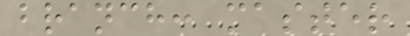branch: master
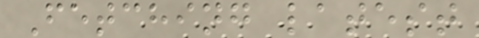Fetching latest
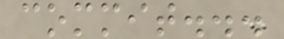commit...
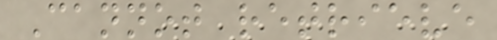Cannot retrieve
